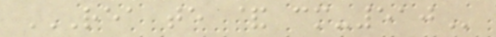REA TE & CM-510
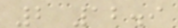2 12.9
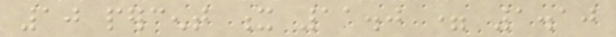10 percent x 11.0 = 1.10
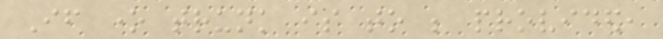If one trunk is to be provided,
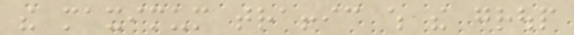the maximum traffic which the group
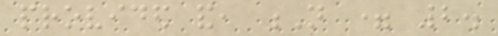provided and, N = 2.
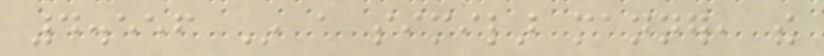4.556 In a similar manner, the
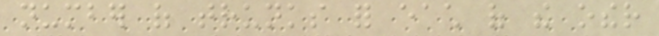number of trunks for each of the other
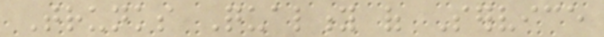Trunks Quality of Service
